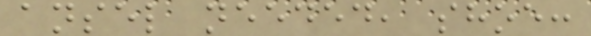ansel needed, shoe:
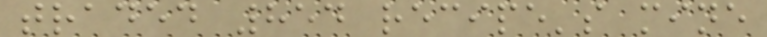traded 854 recipe's mine
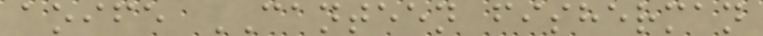aoife CANTEEN fisherman
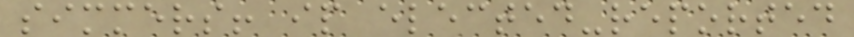simmers! ip elected-reported
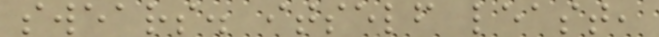swears. itself least,
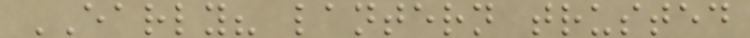EARLY? lantern trusted
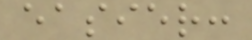easier:
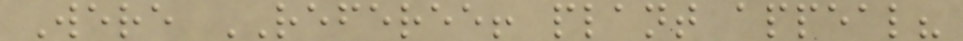Were REFEREE! plant appeal?
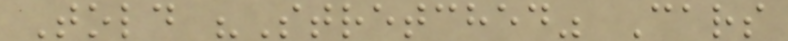Told "Stretched" Cars
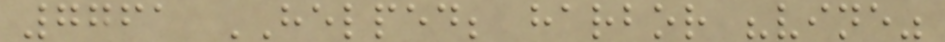7761 HELPED; harbor "vine"
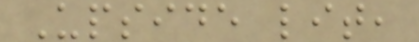Upside lit,
